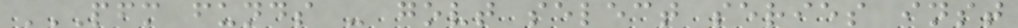PFM FUNDS - GOVT SELECT SERIES INST
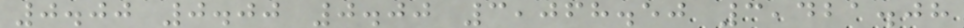0.00 0.00 0.00 3,068.50 3,421.08
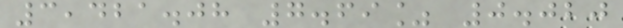3,421.08 7.69% 0.020
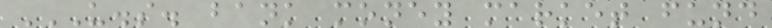U.S. BANK MONEY MARKET FUND
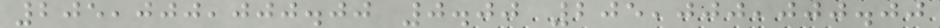205,000,000.00 0.00 205,000,000.00
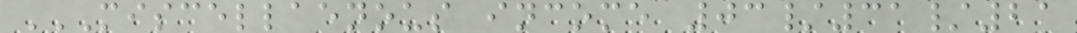MISCELLAENOUS INCOME 03/31/21
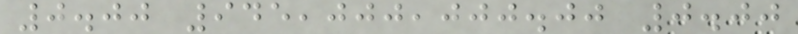0.00 945,000,000.00 0.00
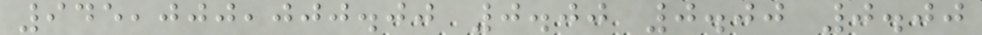945,000,000.00 0.00 0.00 0.00
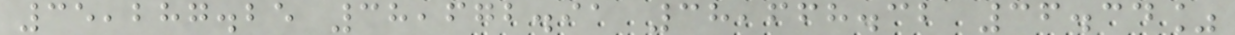35,287.25 38,672.91 38,668.32 36.34%
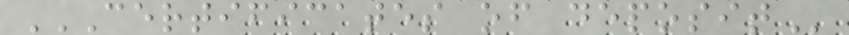CERTIFICATES OF DEPOSIT
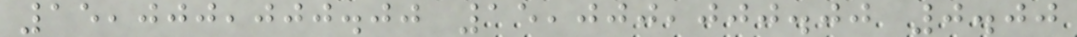15,000,000.00 15,000,000.00 0.00
